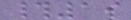#19
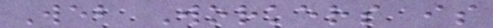Web Workers is
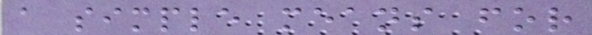a simple means for
